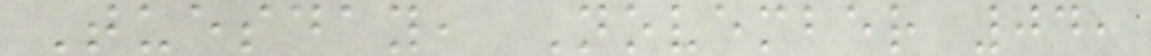Tuesday, November 04,
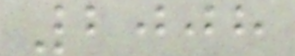2008
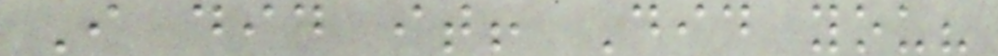I did it! Did you?
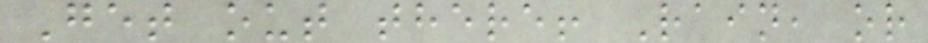Get out there! Rain, or
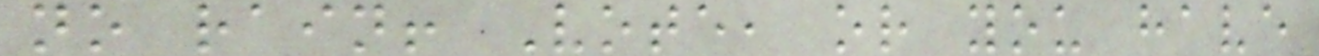no rain! Vote, or you have
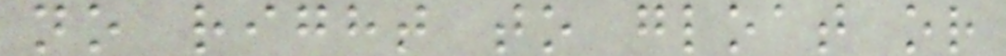no right to gloat or
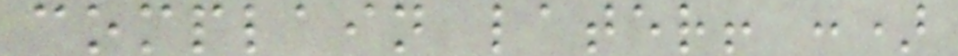complain later! :)
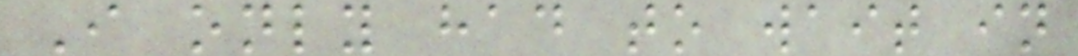I only had to wait in
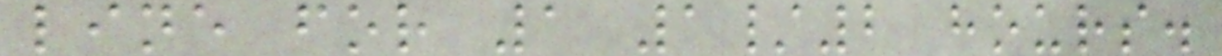line for 1 1/2 hours.
